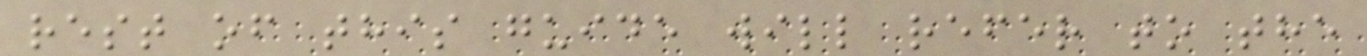rest of this guide will refer to the
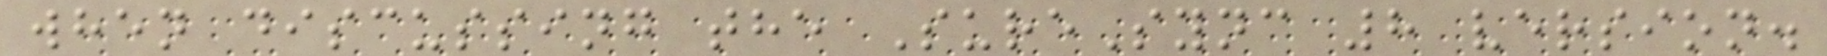when discussing the SureSync 8 version.
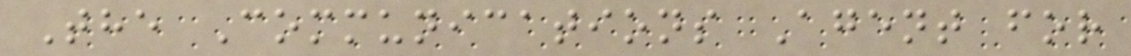The Communications Agent for
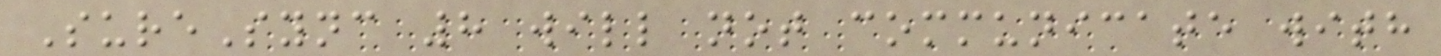SureSync 8 will not communicate with
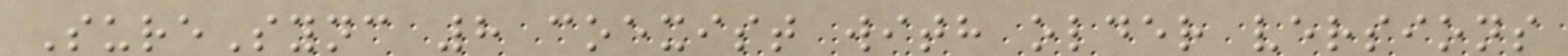SureSync 8 coexist with older versions
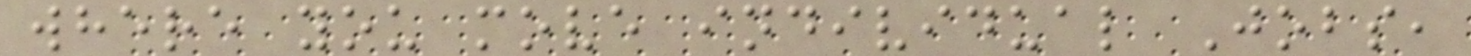where you move individual Jobs,
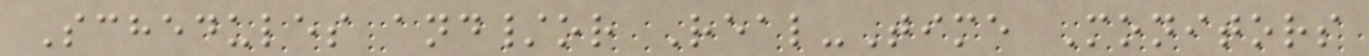Schedules and/or Real-Time Monitors
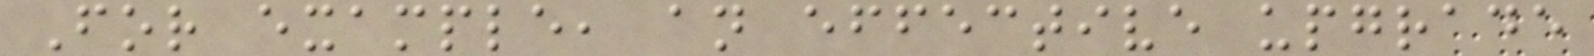For example, an effective upgrade
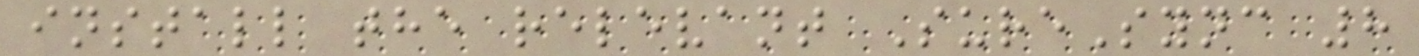install the relevant SureSync 8
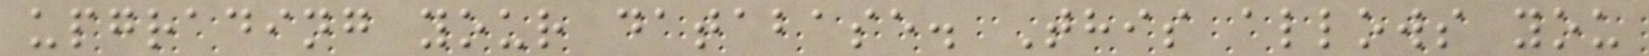upgrading your database. This allows you
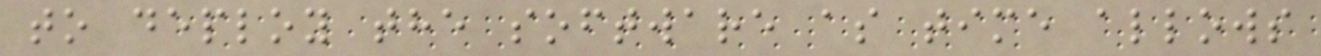to deploy the software as time allows
